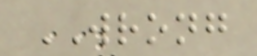WRONG
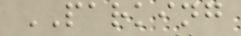PARKING
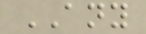ANY
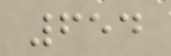654
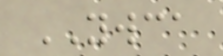YWCA
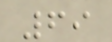69
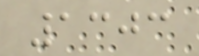1303
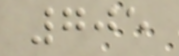705
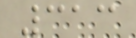313
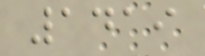1419
